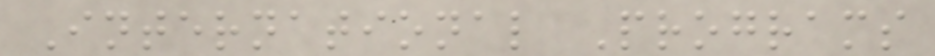International Programs
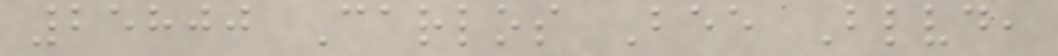25800 Carlos Bee Blvd,
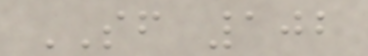SF 102
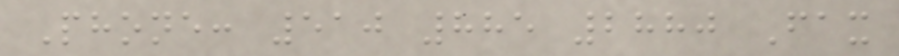Phone: 510 885 2880 Fax
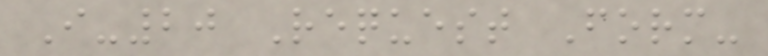I-20 Request Form-
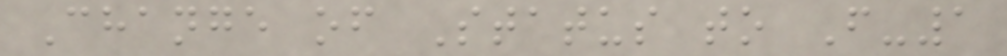Change of Status to F-1
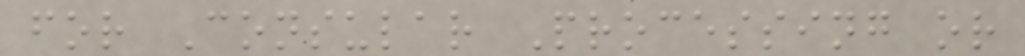for Consular Processing or
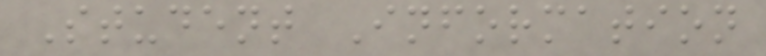Student Information
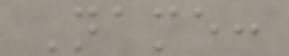Name:
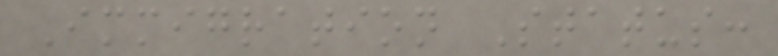Immigration Status:
